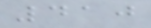410
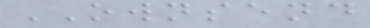OWNSEND
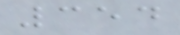354
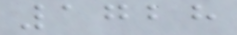1728
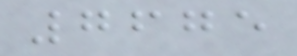7675
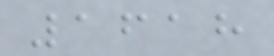1618
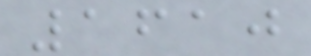1610
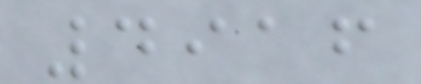4916
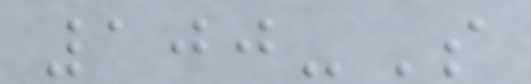100-S
